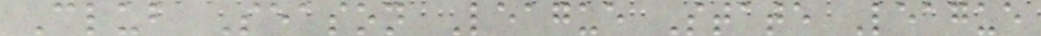Club Season League State League
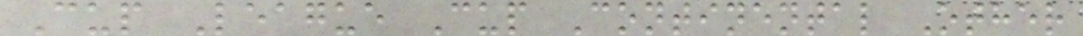Cup League Cup Continental Other
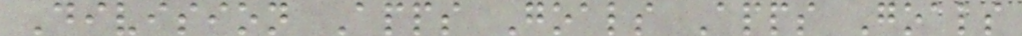Division Apps Goals Apps Goals
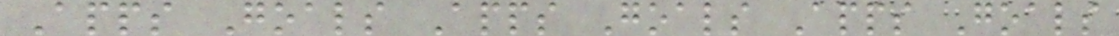Apps Goals Apps Goals Apps Goals
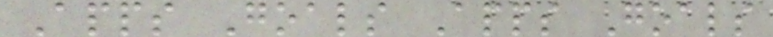Apps Goals Apps Goals
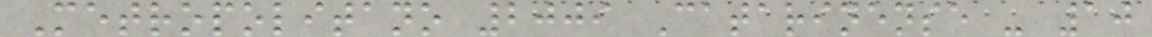Metropolitano 2009 Catarinense - 10
